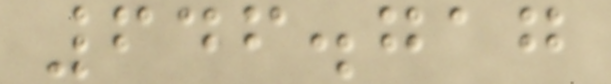646.717
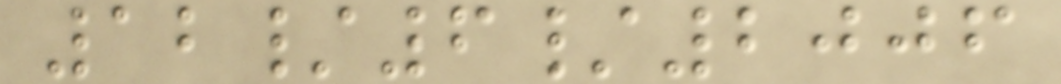12/6/2006
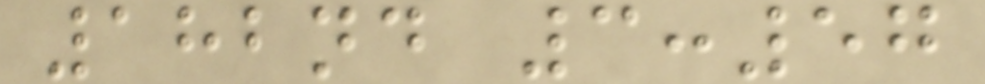182nd 3:57
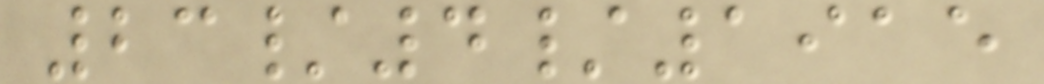23/4/1915
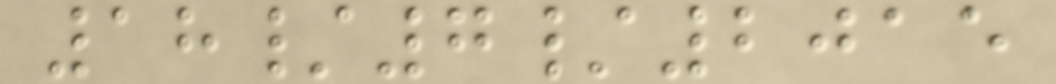18/7/2015
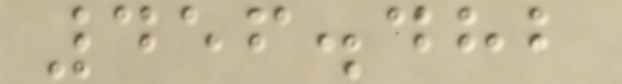456.482
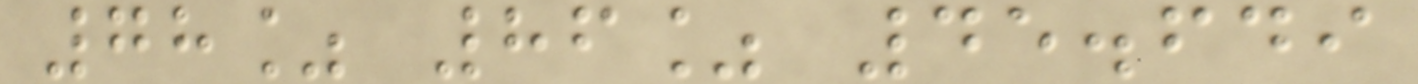78% 86% 45.649
